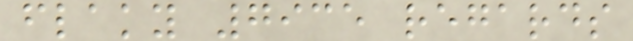flaky 7935 regards
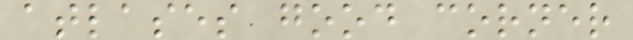atlases good corner
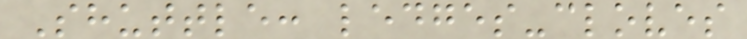Shuttle: ledges-cloves
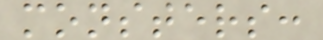monsters:
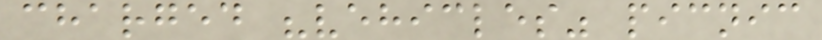charged "vehicles" picnic
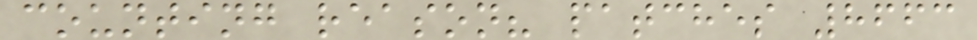counting reason? patches 8663
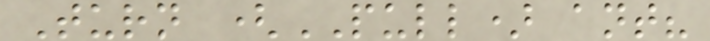Turn (PULL) ant?
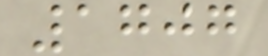1707
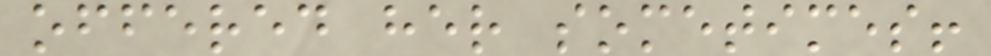offered her sometimes!
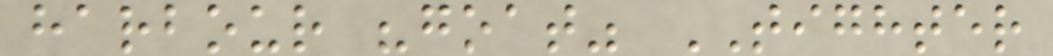harbour "goat" TIGHTER
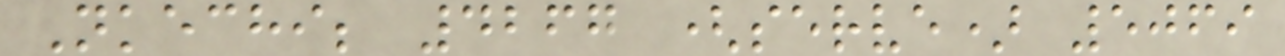Nkechi; 4267 (serve) 5069
